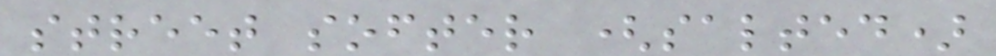street softer (salted)
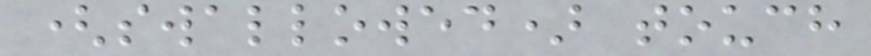(swallowed) touch
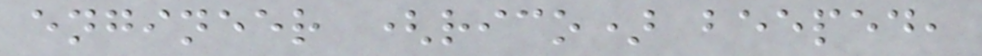engineer (rico) beeped,
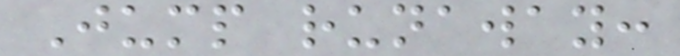Jump runaway:
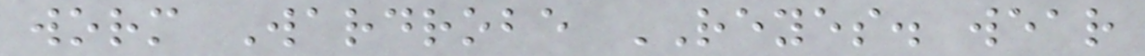worm Wardrobe REYES. wear
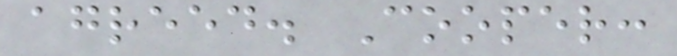agreed. Cooper:
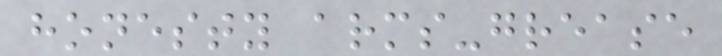honesty arms-grease
